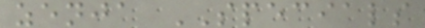zenja SPECIALS
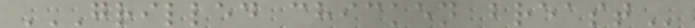GRILLED CHICKEN BREAST
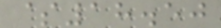$18.50
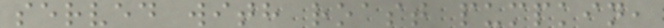served with roast pumpkin,
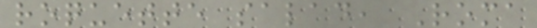roquette salad, Roma
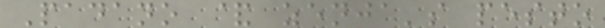Padano & zenja's pesto
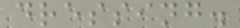dressing.
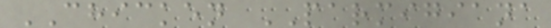CHICKEN PARMIGIANA
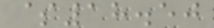$18.50
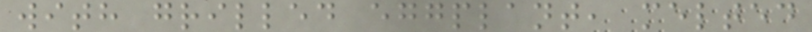with grilled eggplant, melted
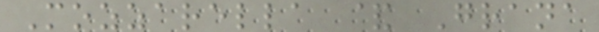Mozzarella & Grana
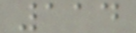114
